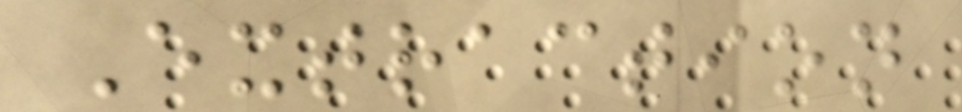Extraction
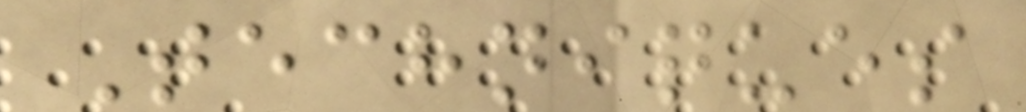Techniques
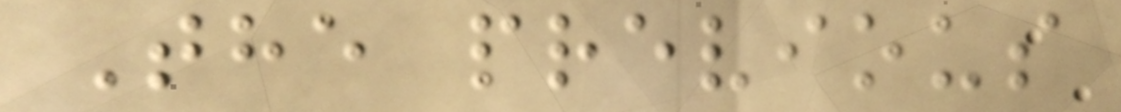The previous
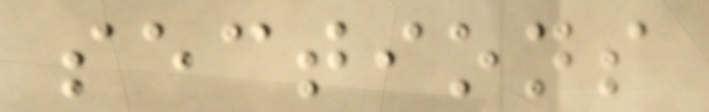sections
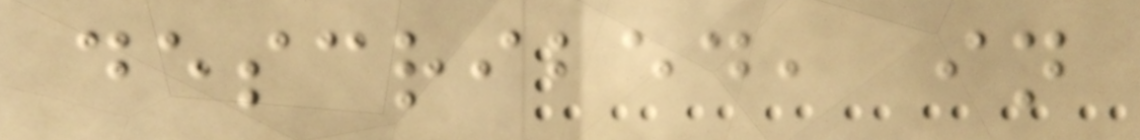described, in
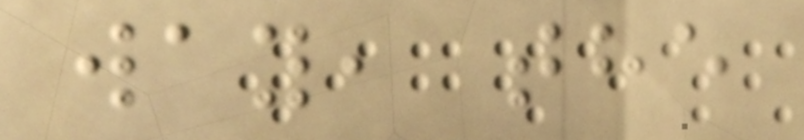way, the
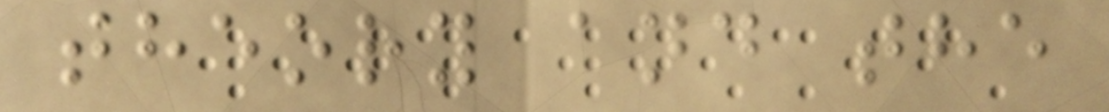theory and the
